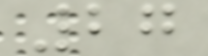27
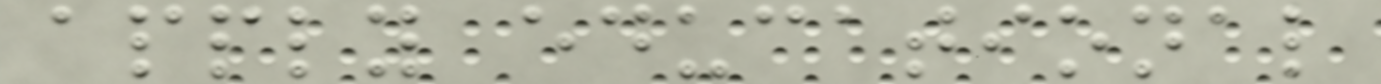apply educational
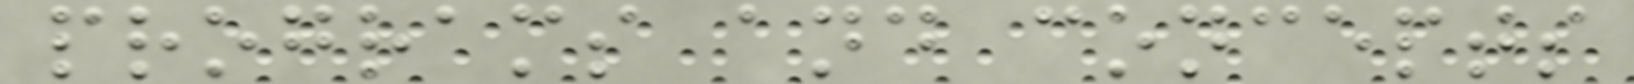programs and concepts
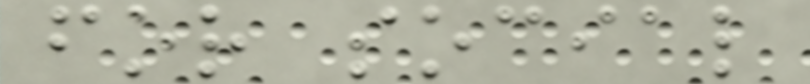for social
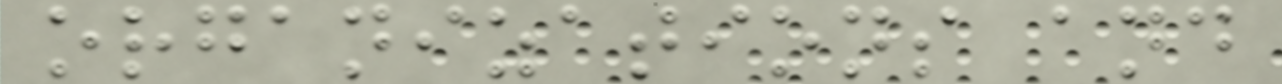organizations and
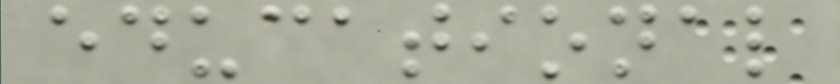educational
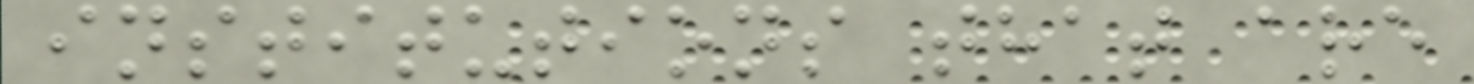institutions that are
